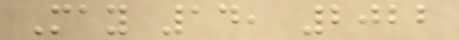May 14, 2022
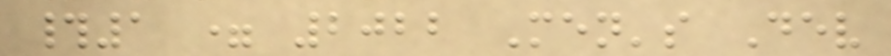#1 = 2022 Men's Dev
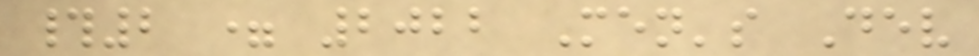#2 = 2022 Men's Dev
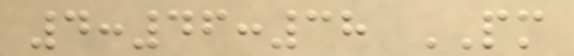4:46:38 PM
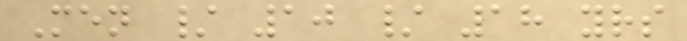Men / 10 / 18 yrs
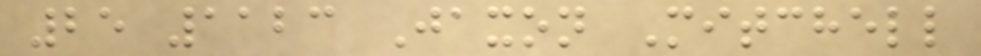25 1123 Jaxon Mitchell
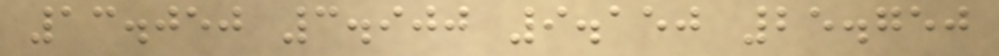13.050 3.900 9.150 25.750
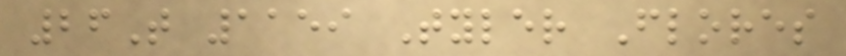26T 1159 Tyler Flores
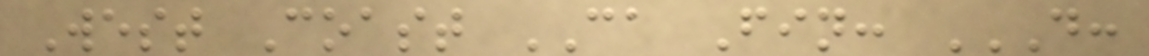West Coast CA Fin: D:
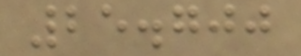25.700
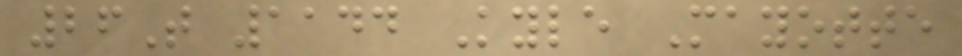26T 1144 Kyle Mayotte
